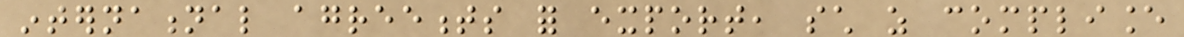international agreements for export, such as compliance
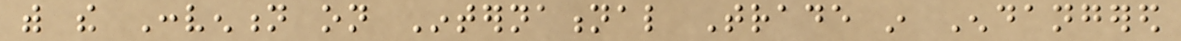with the Convention on International Trade in Endangered
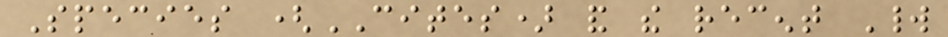Species (CITES) and the recent World
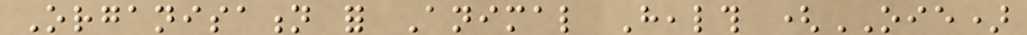Organisation for Animal Health (OIE)
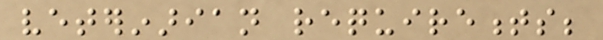veterinarian requirements;
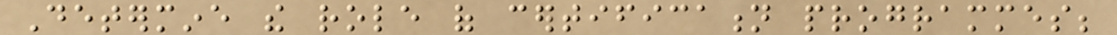Determine the role of certification programmes;
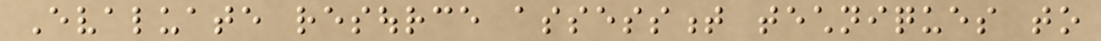Evaluate resource assessment techniques to
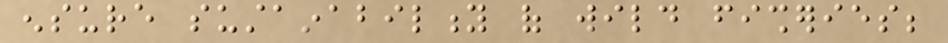ensure sustainability of wild fisheries;
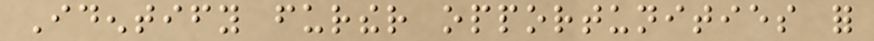Identify further opportunities for
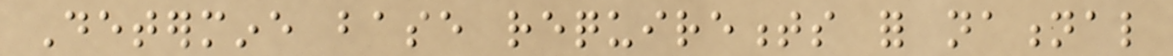Determine base requirements for national
